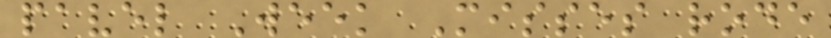pavel Week Misses rode
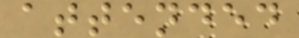attended
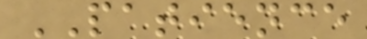PATIENCE
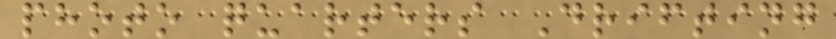photo quarters Drifting
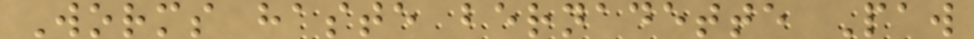Worms haste bernadette Paw
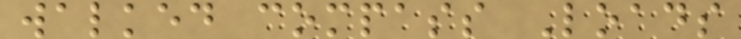walked compass Loads
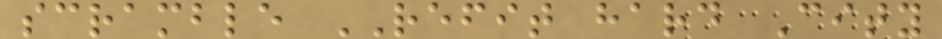scramble REFIT hard City
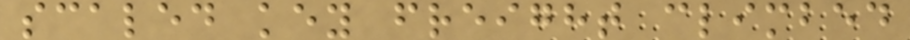scaled key freight climbed
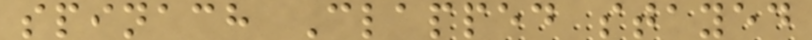spinach Clapped stayed
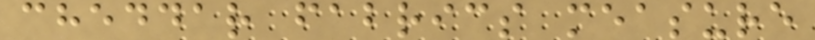cheddar fabrics measure
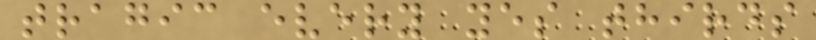tragic every yes thirds
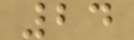24
